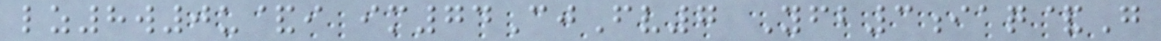lz8w0u&i im74CjFv7 Yfb3iaq&G
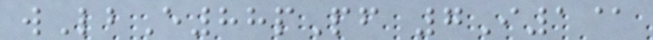wLbE88pPf 7I1@
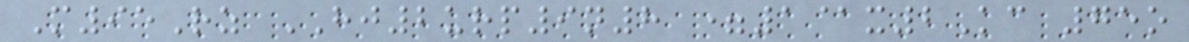M95Rz HJ2urp9n8 =1@x2Kc 75o
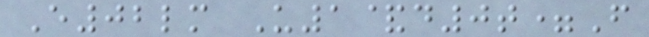E02lm U1&d0t=F
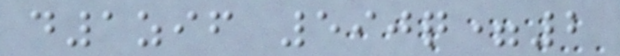d1zif 590q=2
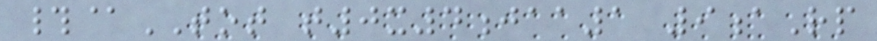#@TOT t0x4jaa1 9aRp
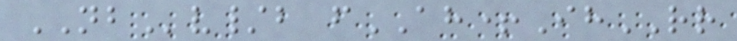NBv/b fAH+IhRR
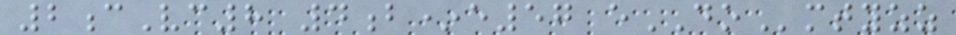2cVc8 4b*e57 eDOmtyzz
